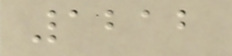1212
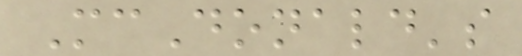McDonald's
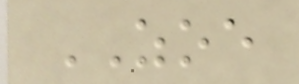ZOE
